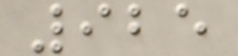925
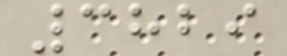3829
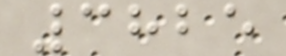3825
